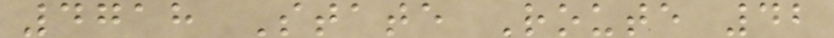4718 State Route 42
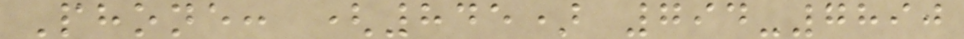Phone: (845) 794-7890
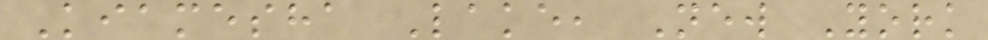Kiamesha Lake, New York
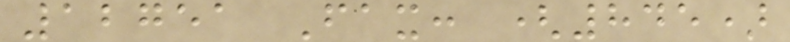12751 Fax: (845)
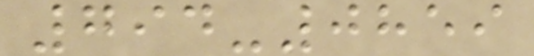794-0859
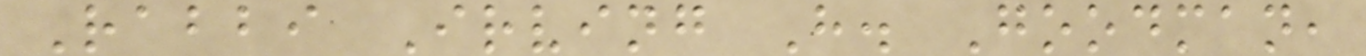Rabbi Irving H. Goodman,
